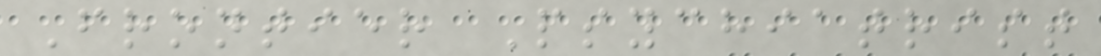Frontier Psychiatrist
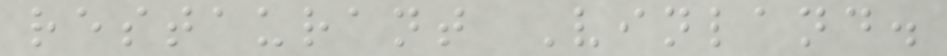restaurant Vinland.
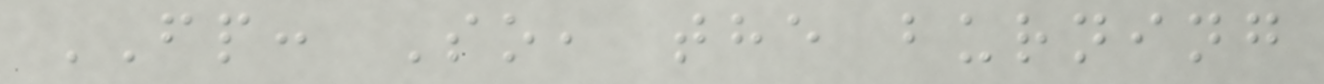FP: So, the burning
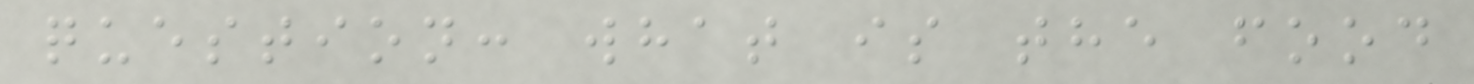question: what is the food
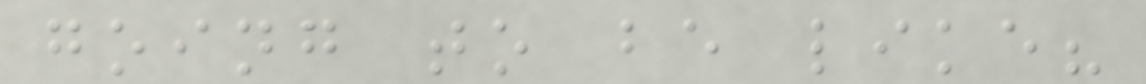going to be like?
